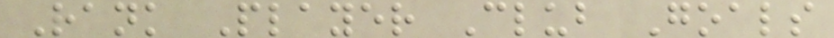Rank Player Club Goals
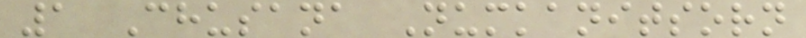1 Chusana Numkanitsorn
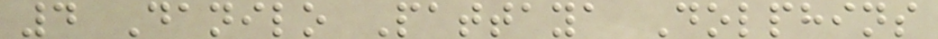4 Danilo Pattaya Dolphins
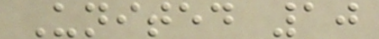United 10
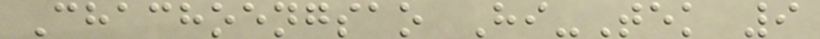Chachoengsao Hi-Tek 9
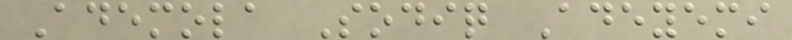Ademola Sodiq Adeyemi
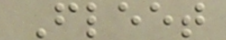Fleet
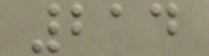214
